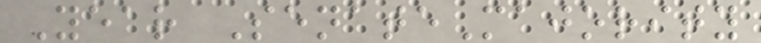Year SenateMajority
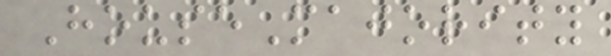HouseMajority
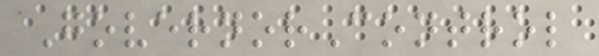GovernorControl
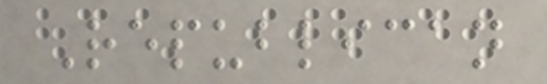Republican
